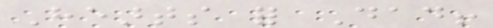Hearts for Dad!
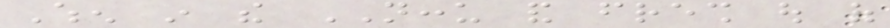When in the NCCU and fresh out of
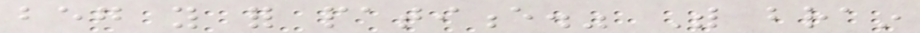beg you for patience." With brain
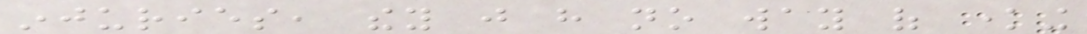injuries, they just have no way of knowing
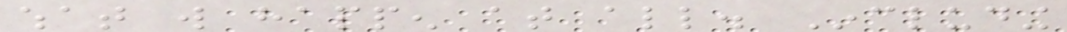what will happen at all. Including
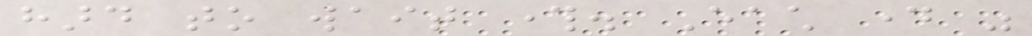hard to wait through. Each day was
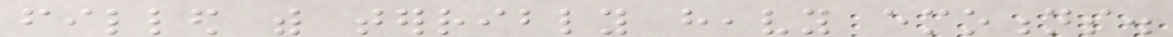filled with terribly heavy emotions.
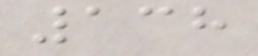138
